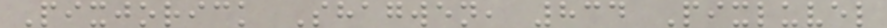Pixjorick Shagwen, 834 Pixluvel
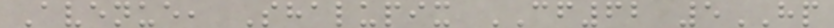Avenue, Shalupix CF62 5HP
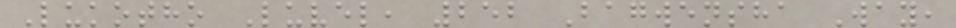Lukotho Luvel, 252 Bagwensha Way,
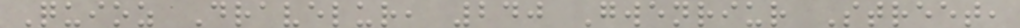Quioz Dravelur, 240 Gwenriur Street,
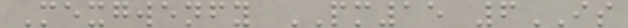Mexgwenfy PM15 6IS
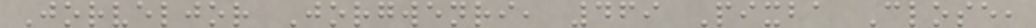Jorveljor Jorgwenri, 469 Pixba Close,
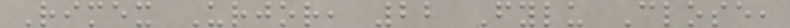Rimex Urjor, 22 Fylu Close,
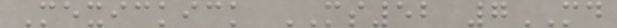Mexickick MS52 7MD
